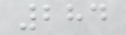284
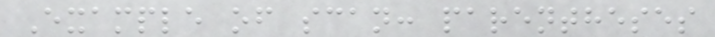Example of scan: parentheses
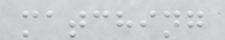matching
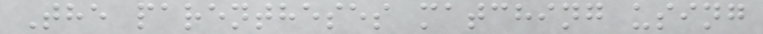The parentheses matching using
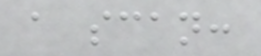a scan:
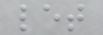let
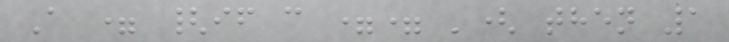A = {if c == '( then 1
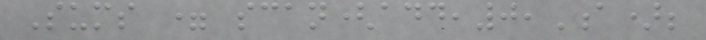Sums = scan(add,0,A);
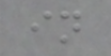in
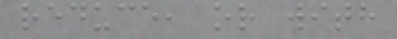reduce, or with
